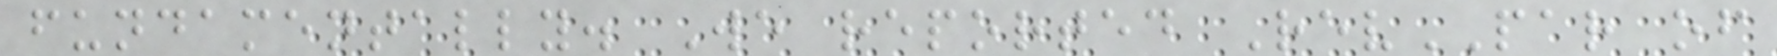fundamentally. We reported RevPAR of
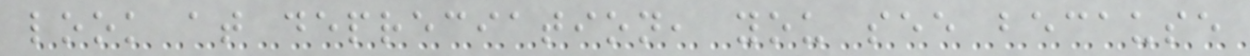look at depreciation, you see because
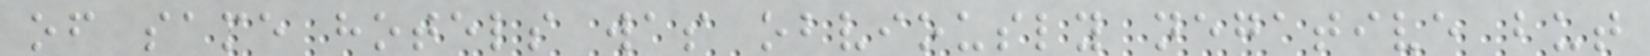of same hotels was obviously negative but
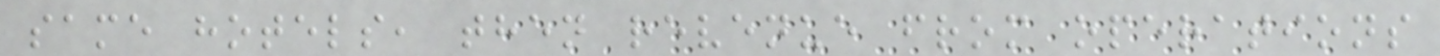same hotels, then revenue from operations
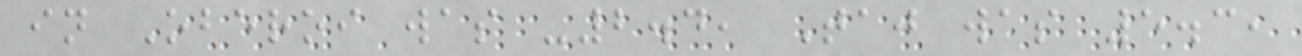in Oberoi was -2.4, Taj was 5.3,
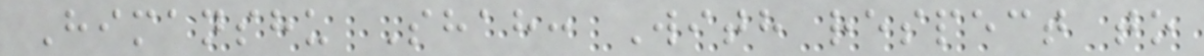Himanshu Shah: With respect to
